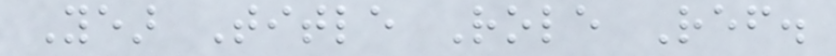Year Title Role Ref.
